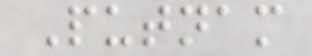Putnam
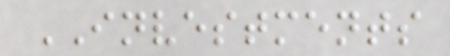INVESTMENTS
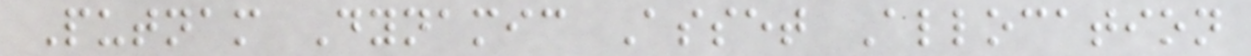Putnam Dynamic Asset Allocation
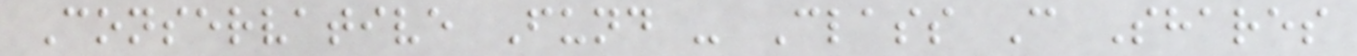Conservative Fund - Class C Shares
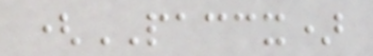(PACCX)
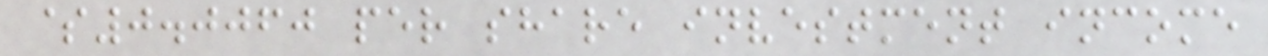$0.0060 per share investment income
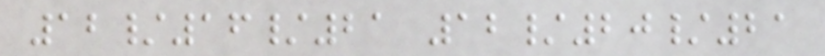12/16/21 12/20/21
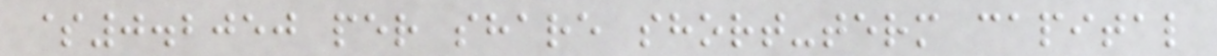$0.2050 per share short-term capital
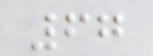67
